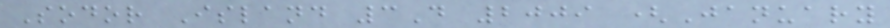Sodor Island 3D 2009 (January
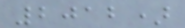2012)
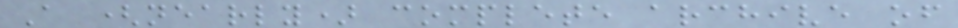A (nearly) complete archive of
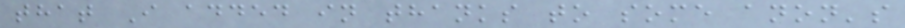that I added in thanks to some anon's
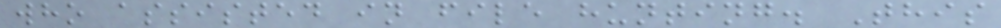who assisted in file hunting. This
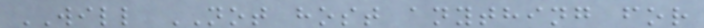WILL NOT host anything for
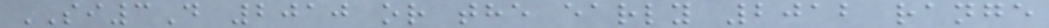SI3D 2010 or the early 2012 range
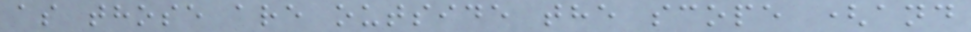as those are outside the scope (and
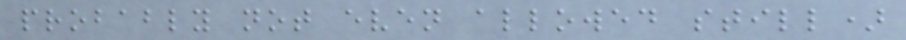probably not even allowed still)
